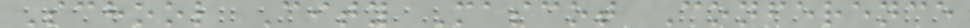School City Mascot Conference
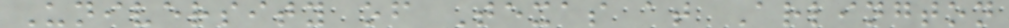University of Texas at Arlington
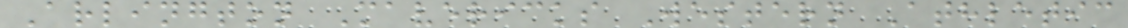Arlington Mavericks Western Athletic
